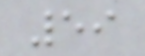59
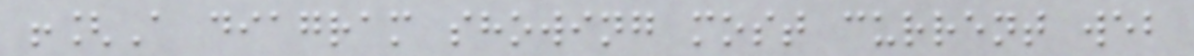![A diagram showing most current web
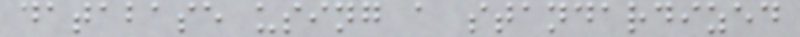database using a standardized
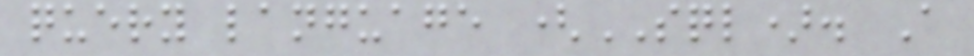query language (SQL). A
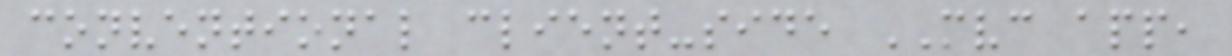conventional client-side MVC app,
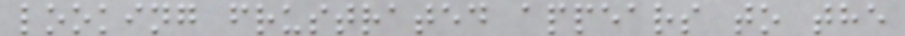looking frustrated appears to the
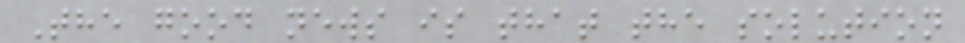The good news is that the solution
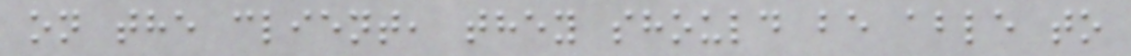on the client, they should be able to
